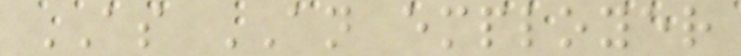AS AN employer
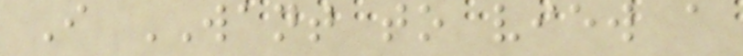I WANT to view a
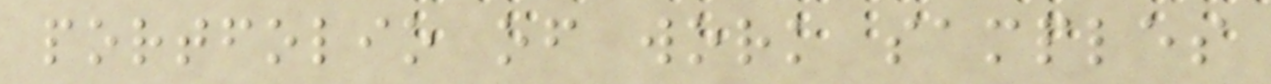portfolio of work samples
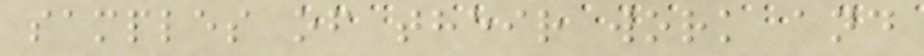samples of their work and
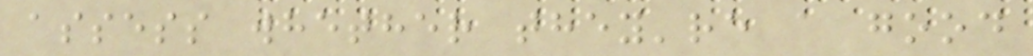assess whether they're a good
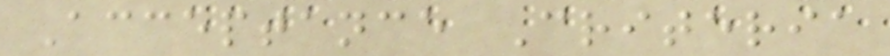Acceptance Criteria
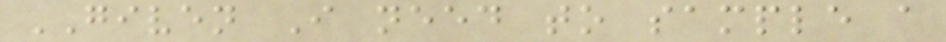GIVEN I need to sample a
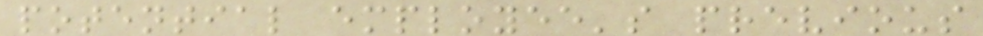potential employee's previous
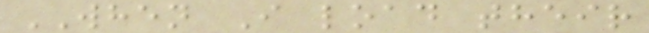WHEN I load their
